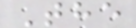The
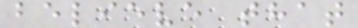believe that
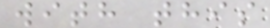with this
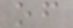of
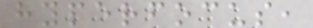hyperfocus,
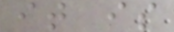it is
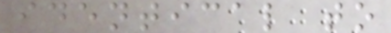identical to
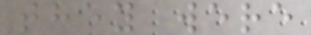they were
